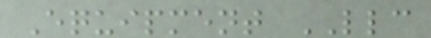Equipment LLC
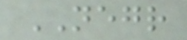NEGR
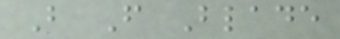B F Blade
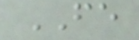FE
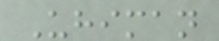Uhiman
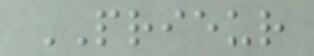PRIEUR
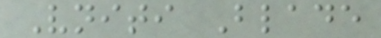Vniti Blade
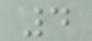4
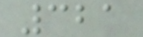321
